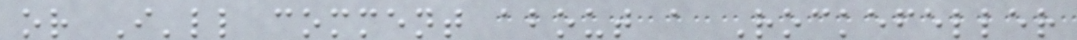or I'll comment about a Rockefeller
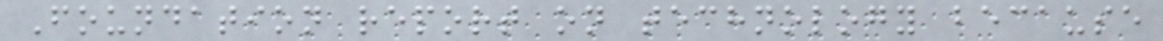Foundation report on technology because
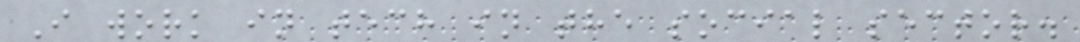I work in tech in the social sector.
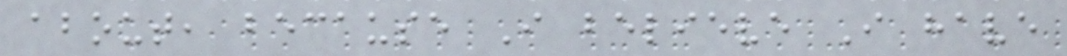about, because I believe I have
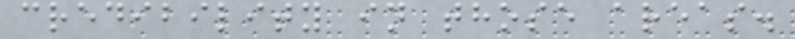credibility in those areas.
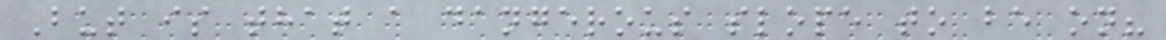But is that a dangerous slope to be on?
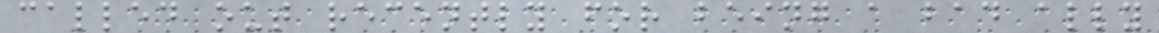called out recently for being a bad ally
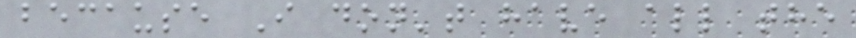because I don't have all the
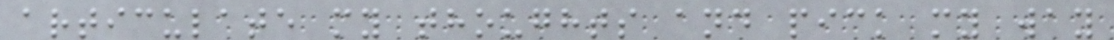articulate my thoughts and pick my way
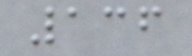136
